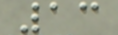13
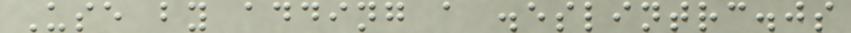Use by adding a .eslintrc.js
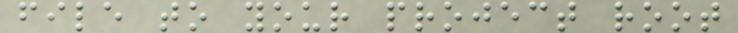file to your project root
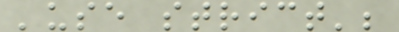'use strict';
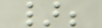};
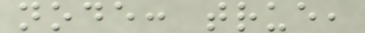node: true,
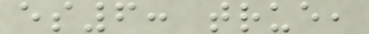es6: true,
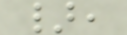},
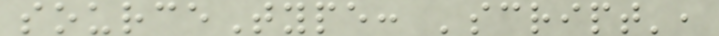sourceType: 'script',
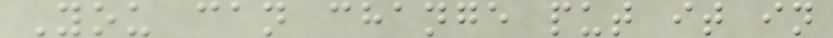You can change put it in
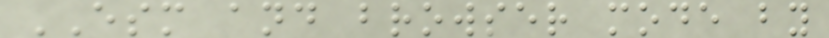ESM and browser mode by
